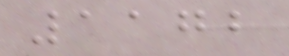1172
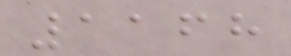1168
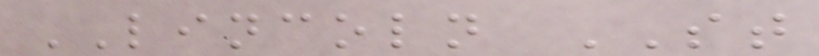LINCOLN ST
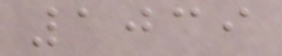1039
